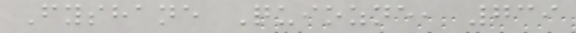Fyshane Quiozne, 739
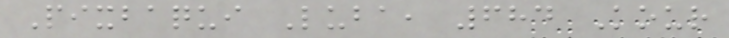Pixbaqui Luba, 684 Kour
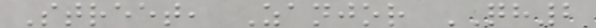Street, Zanjor QH2
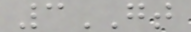3GT
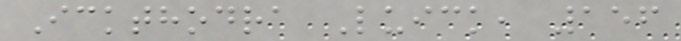Ickthodra Luick, 156
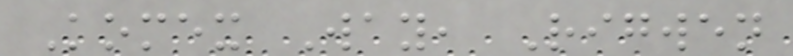Komex Way, Rigwen
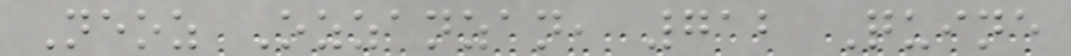Neoz Ozzanzan, 712 Quine
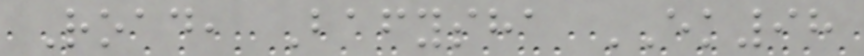Road, Bafysha EK98
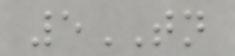5TN
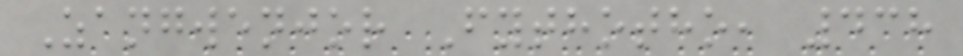Zangwenjor Fythotho, 438
